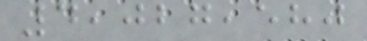4,027,580
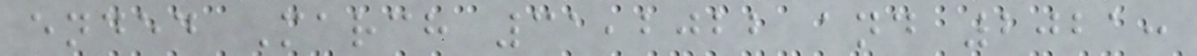ended March 31,2022 and 2021:
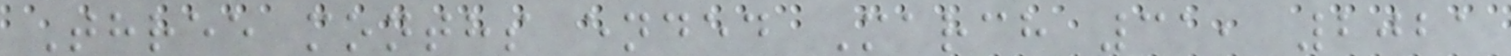Three months ended March 31, 2021
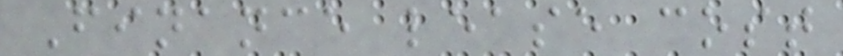Finance lease cost
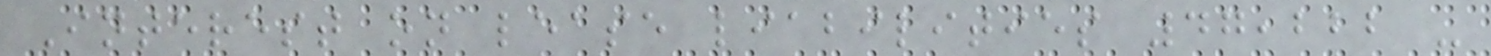Interest on lease liabilities 47,222 -
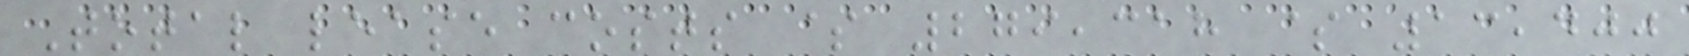Total lease costs $ 279,318 $ 13,400
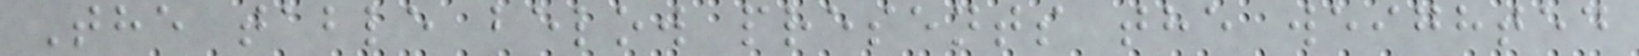The table below presents the weighted
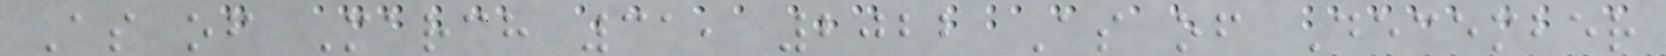As of March 31, 2022 As of December
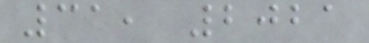31, 2021
